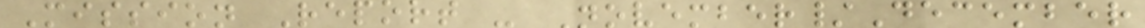Mission Report - November/December
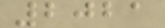2021
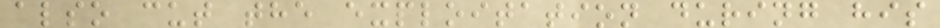also cut the exploitation during his
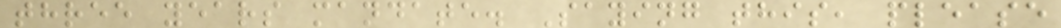three years mandate. Saying this, please
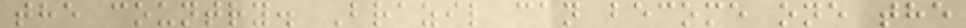the country. Brazil can become one the
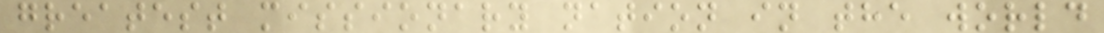greatest missionary nation in the world
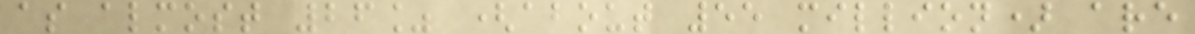as almost 26% (about 55 million) are
